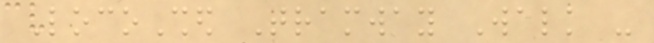LocoShed Tramway Walk -
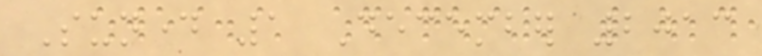Sunday 1 December 2013
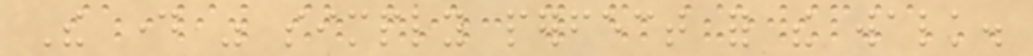The day was simply perfect for the walk.
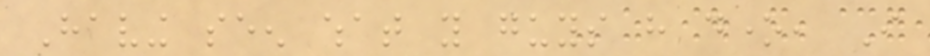Having seen what you guys have done, I
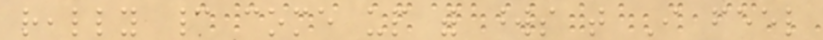really cannot come up with words that I feel
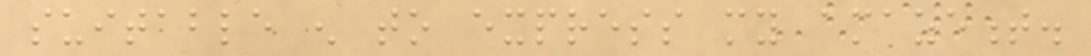suitable enough to express my amazement.
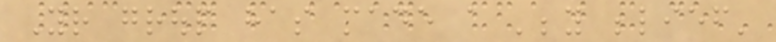Your group has made a 'beyond belief'
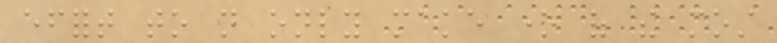effort to not only make one of the most
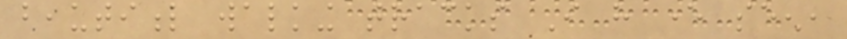beautiful walking tracks I have ever seen,
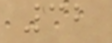32
